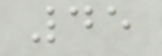45
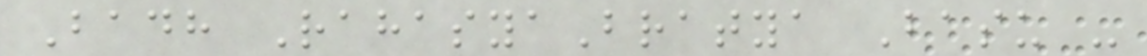Badh RahasyaBratya Basu -
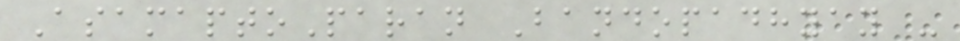AsamaptoParan Bandopadhyay -
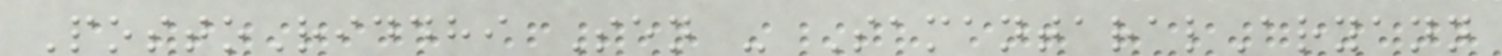PostoRiddhi Sen - SamantaralAryann
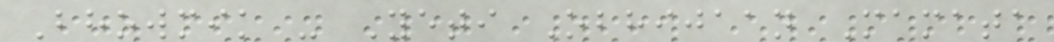Bhowmik - Yeti Obhijaan Mamata
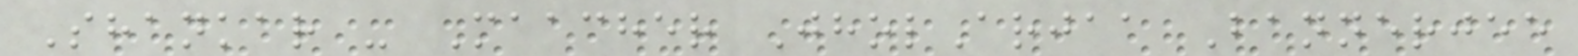Shankar - Maacher JholArjaa Bannerjee
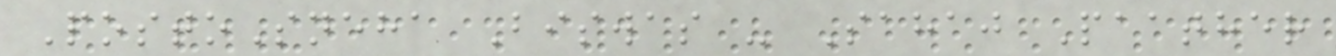PostoSneha Biswas - Sahaj Paather
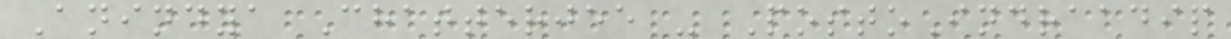Anindya Chatterjee - PostoIndraadip
